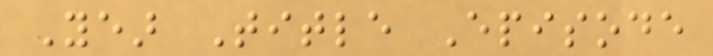Year Title Episode
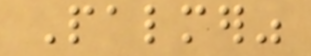Palmer"
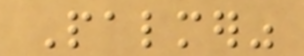Palmer"
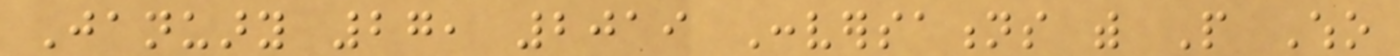January 27, 2019 Conversations with People Who
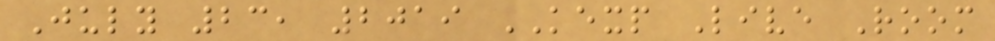July 23, 2019 KEXP Live Room
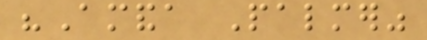"Amanda Palmer"
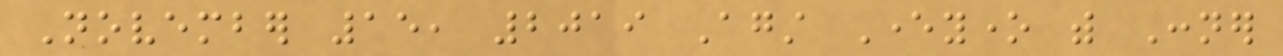November 15, 2019 Against Everyone with Conner
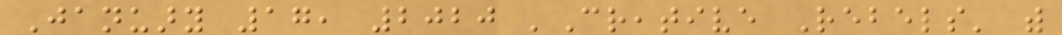January 17, 2020 'Creative Rebels' with
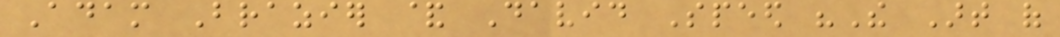Adam Brazier & David Speed "The Art of
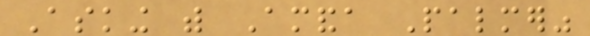Asking with Amanda Palmer"
